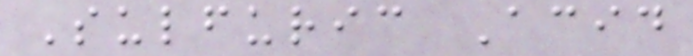Sulfuric Acid
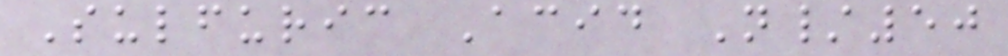Sulfuric Acid N/50
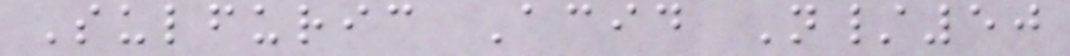Sulfuric Acid N/50
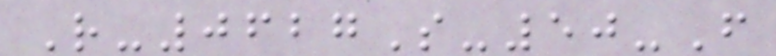R-0627S-50-F
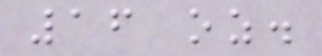16 oz.
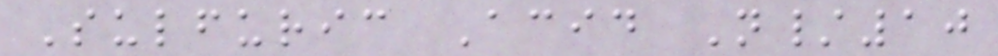Sulfuric Acid N/10
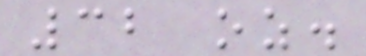32 oz.
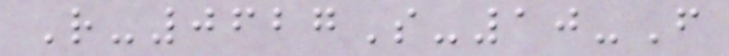R-0627S-10-F
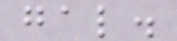gal.
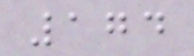174
